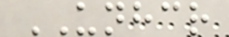UNHCR
